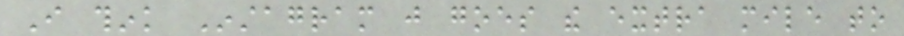I think Instagram just goes the extra mile to
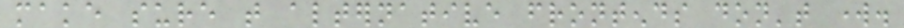make sure that alternative frontends don't work.
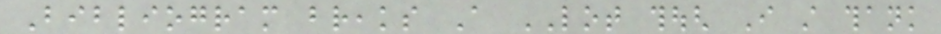Bibliogram breaks A LOT though I still thank
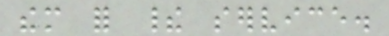them for their service.
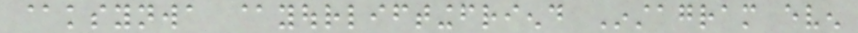@ksynwa @yourliftingfriend Instagram even
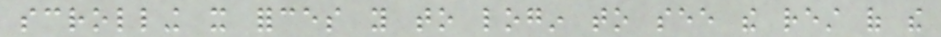scrolling it forces you to login to see the rest of the
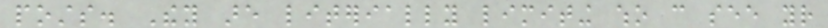posts. They are literially limiting who can see your
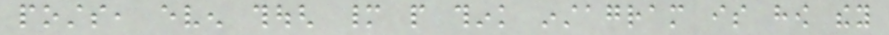posts, even though many people think instagram is how they
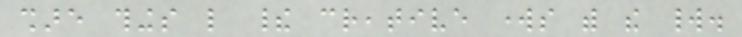share things like their creative works with the world.
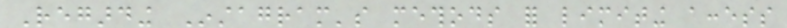Regarding Instagram's methods for limiting access
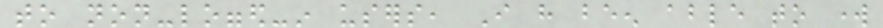to non-logged-in users, I have been able to work
